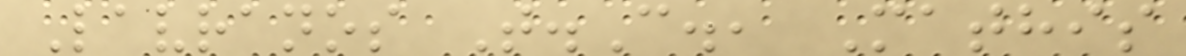Lavranos T.C., Mathis
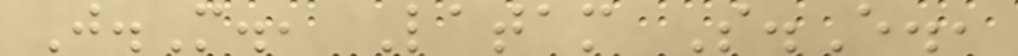J.M., Latam S.E.,
